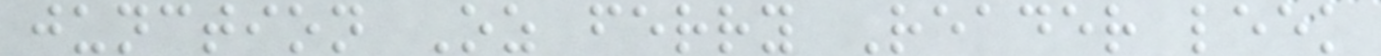junction Oz ferry Reader leek
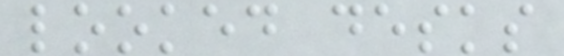looked desks
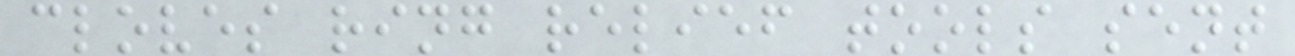cloves ring relief tools sent
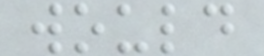would
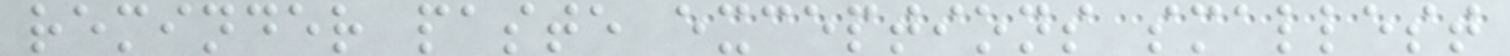reminder paste exceptions smallest
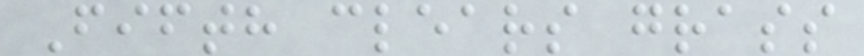Fifth clears grass
